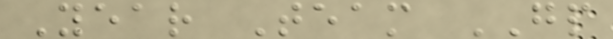Year Team GP
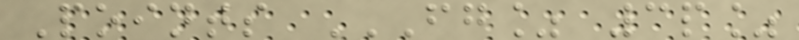Points FG% 3P%
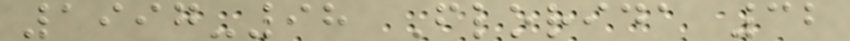1997-98 Florida 32
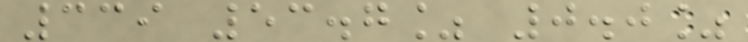339 53.7% 0.0%
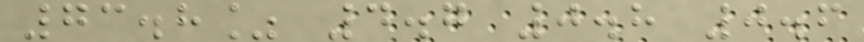73.8% 4.7 0.8 0.6
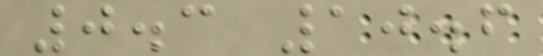0.3 10.6
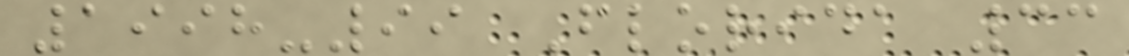1998-99 Florida 33
